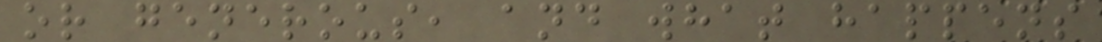or generous, and what happens
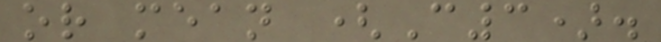or mean (C3).
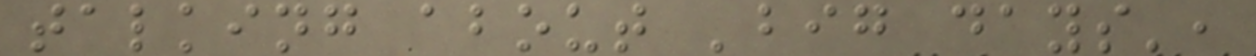talking about 'big days',
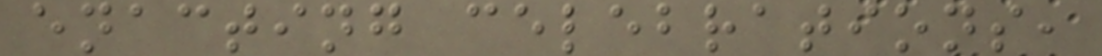enacting celebrations,
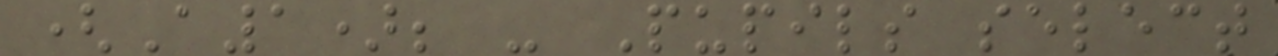(A1); - Pupils select
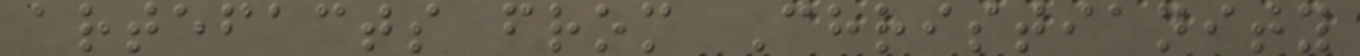artefacts from Christianity
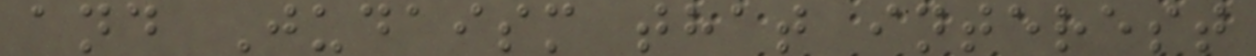and Judaism that interest
